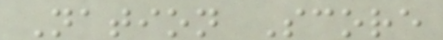Nation Score
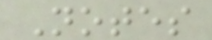Notes
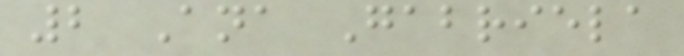2 Ana Gabriela
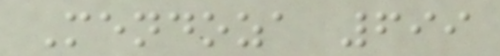Mendoza 699
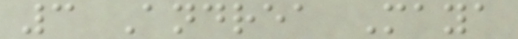3 Andrea Maya
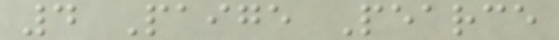4 Paige Pearce
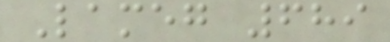Lameg 689
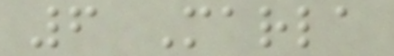6 Marla
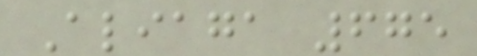Aliaga 675
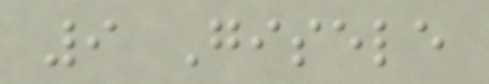9 Gisele
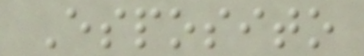Esposito
